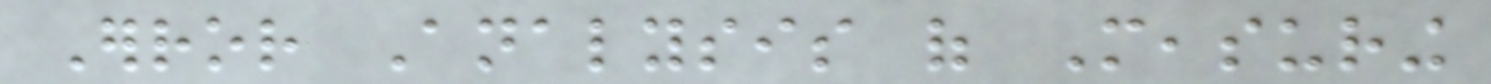Error Analysis of Measuring
